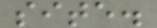site.
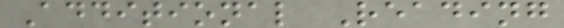Additional Reading
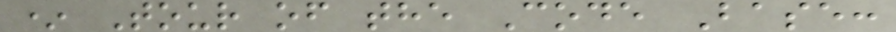* Tour of the Code Base:
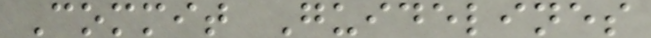Commit Guidelines
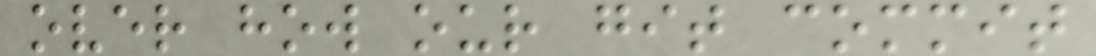over how our git commit
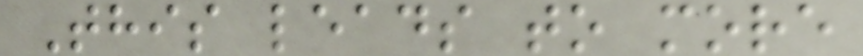This leads to more
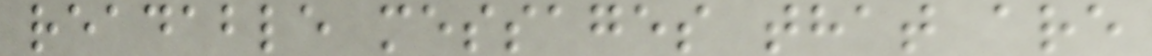readable messages that are
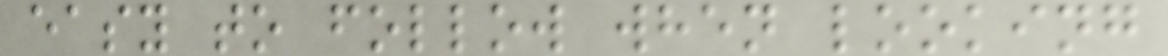easy to follow when looking
